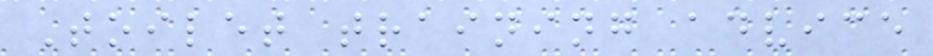Toilet training advice
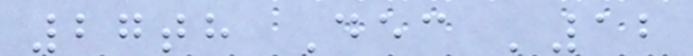27th Dec '12
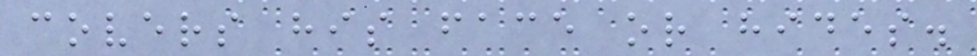covers his face or hides.
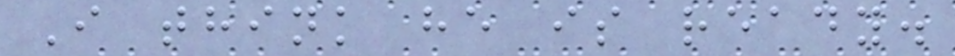I think he is ready.
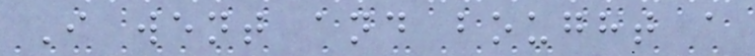I went and bought a
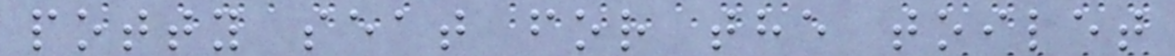potty seat for the toilet
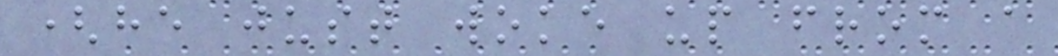(he just woke up from a
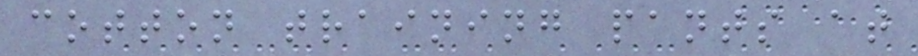cotton training pants at
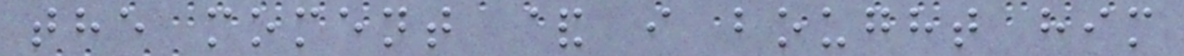the moment & i bought him
